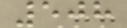508
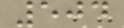504
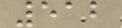512
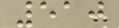510
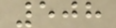508
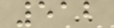512
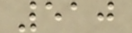510
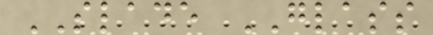SLADE GLASS
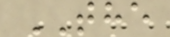THE
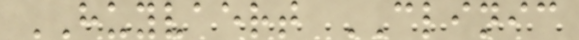HUYVAERT CLINIC
